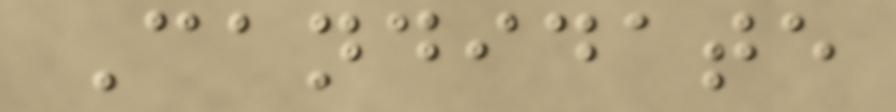Candidate
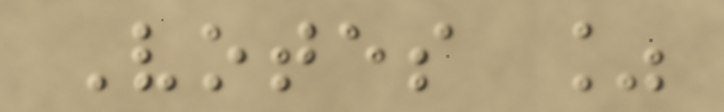Votes %
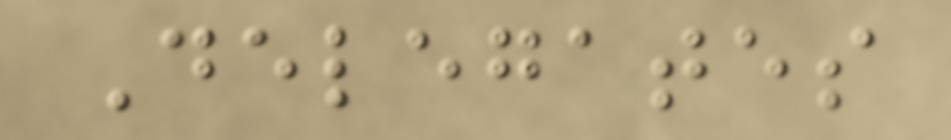Delegates
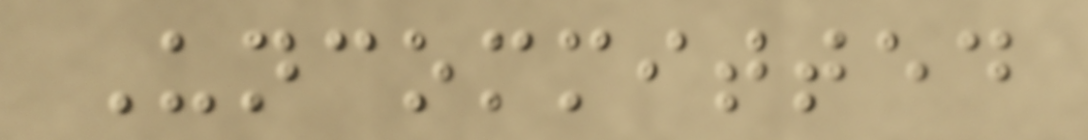Uncommitted
